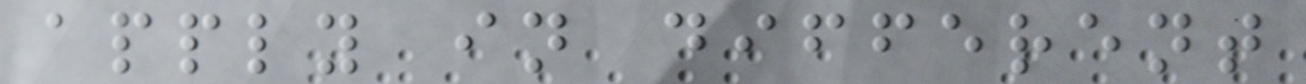apply in different
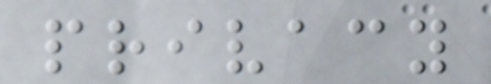privacy
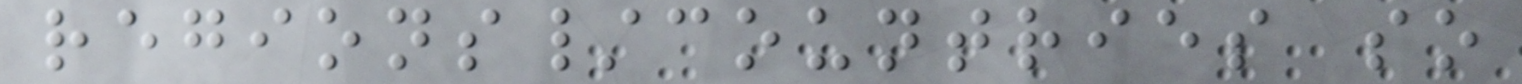regions/countries so
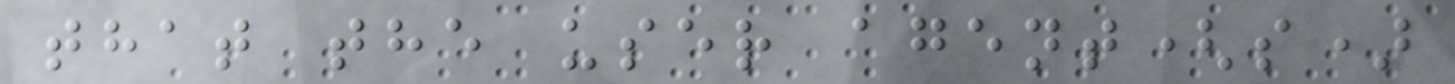that the user agent(s)
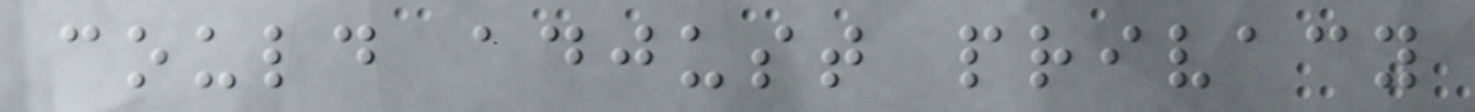could adjust privacy
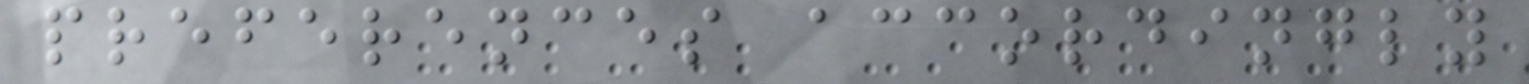preferences accordingly
